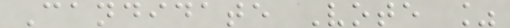Candidate Vote %
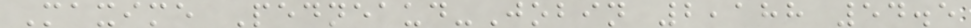Maxime Pedneaud-Jobin 2,188 54.5
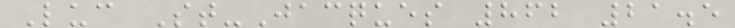Luc St-Jacques 862 21.5
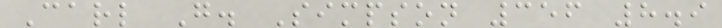Carl G. Simpson 356 8.9
